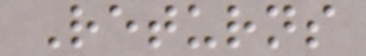Returns
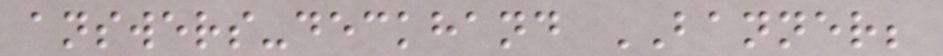answers-deckhand BANNER;
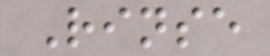Rinse
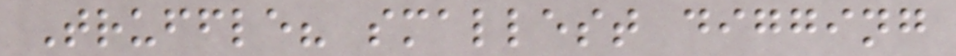Truffle? smallest digging
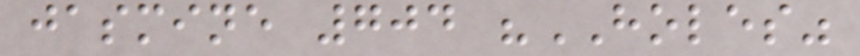jasmine 704 "HOLES"
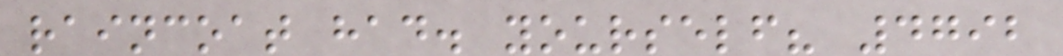raincoat had. yourself? 4792
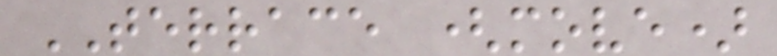TERRACE (move)
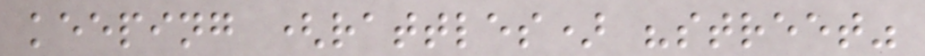keeping (rattles) "street"
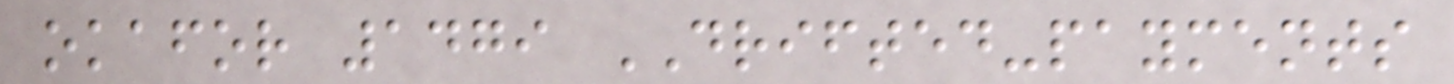okafor 1479 DRIFTED-payments
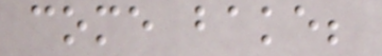come bake;
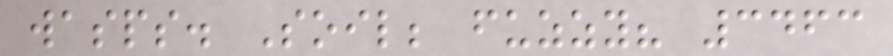wasps. Soil; fuzzy? 3463
